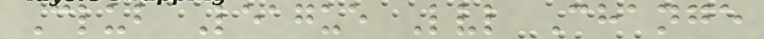Club League Lvl Change
